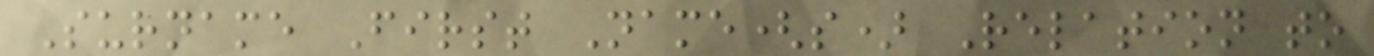Surname First Name(s) Relation to
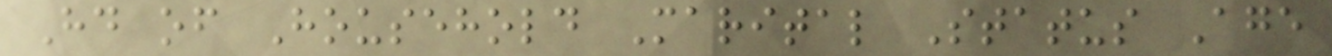Hd of Household Marital Status Age
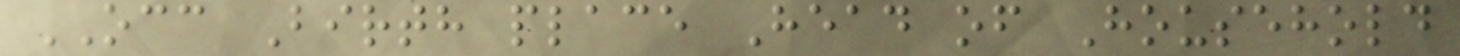OCC Birth place Head of Household
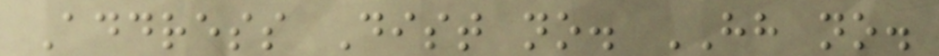Address Dist no. HH no.
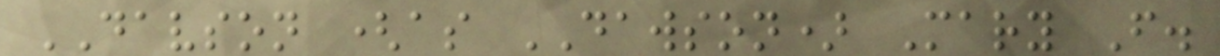DAVSON (as DAWSON) Mary F.
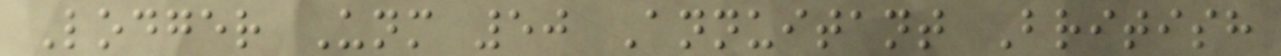Lodger Unm 50 Annuitant British
